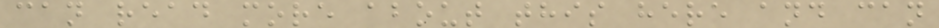can read more about this here and can
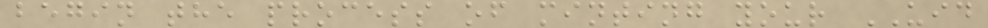begin the process of minting your UID
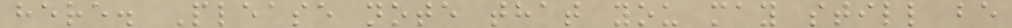here. Please note that you may still be
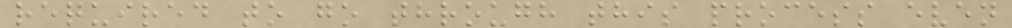required to go through this process even
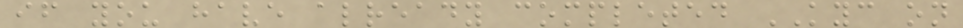if you have already completed KYC on
